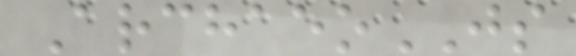ArchaeoJS
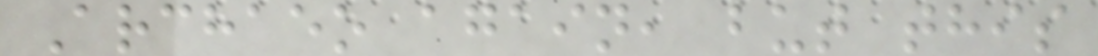Archaeo again, but this
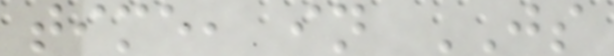time, in JS
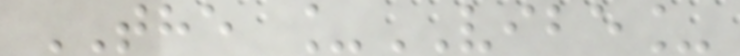THE _VIBE_
